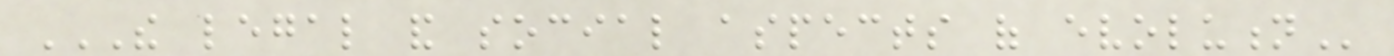THE LEGAL AND SOCIAL ASPECTS OF EVOLUTION
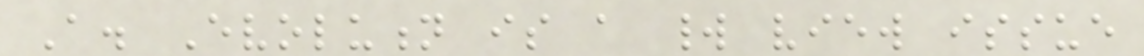A. Evolution is a world view issue
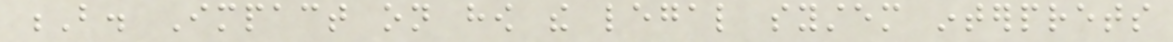B. Impact on how the legal system interprets
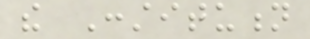the Constitution
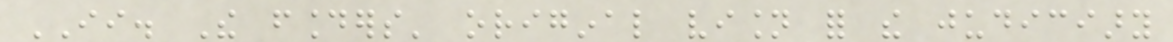II. The founders' original vision for the judiciary
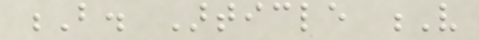B. Article V
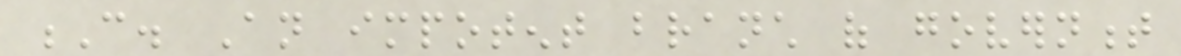C. An impotent branch of government
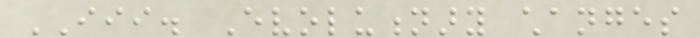III. Evolutionary changes
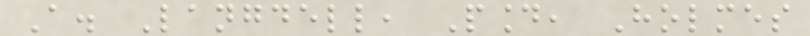A. Langdell, Pound, Holmes
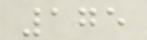175
